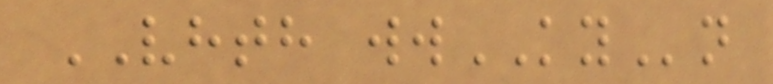VHTH wwKYn
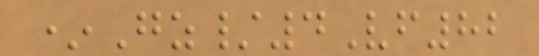*Gz/4Vf82
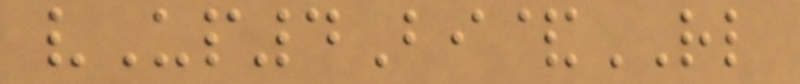vUp4Bi&RL
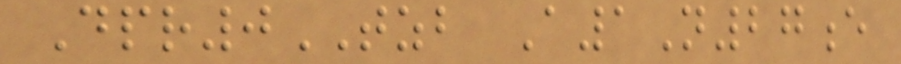Dpr0TZB A1N27e
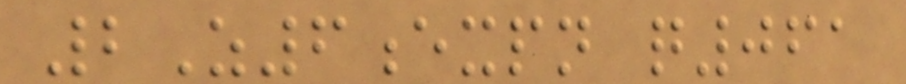2Z6expn q061
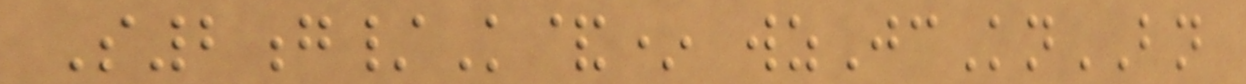S2g/K&* wzJcKnBN
